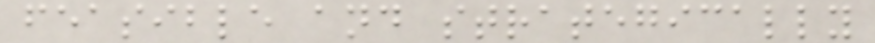feasible and strategically
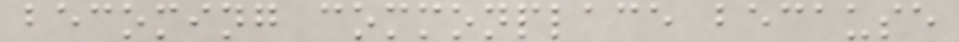becoming commonplace because
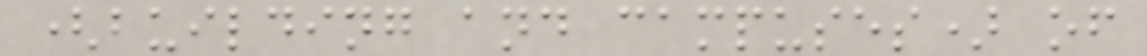(building and campuses) of
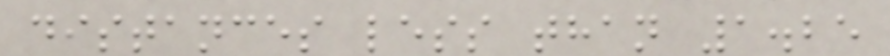distances less than 1.25
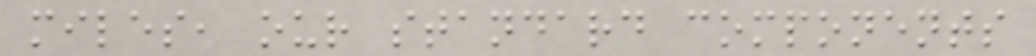miles, our standard components
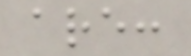are:
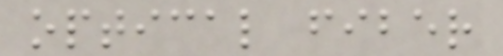optical fiber
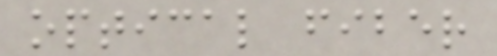optical fiber
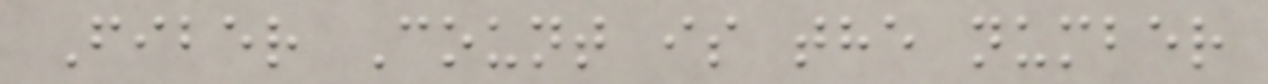Fiber Count is the number
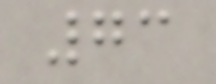73
